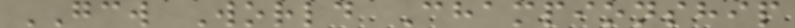GCW World Championship
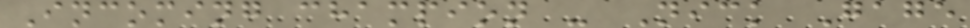Incoming champion - Nick Gage
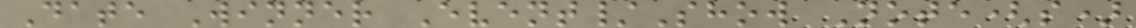Date Winner Event/Show Note(s)
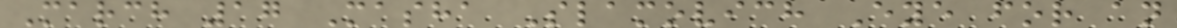March 17 Masha Slamovich Eye for an
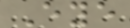Eye
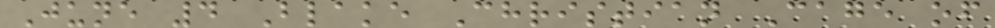June 4 Blake Christian Cage of
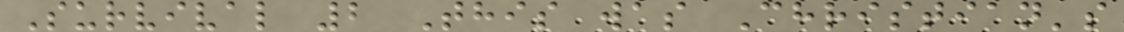Survival 2 This was Christian's
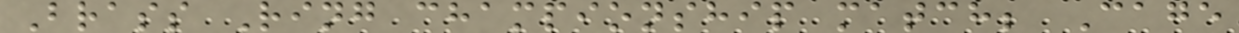Brass Ring championship match; Cage
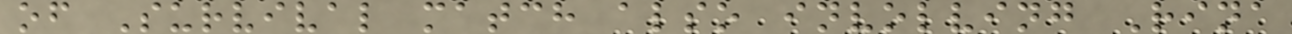of Survival match also involving Rina
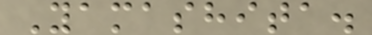Yamashita.
